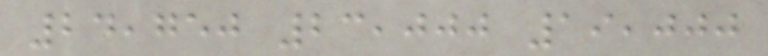24,750 23,000 19,000
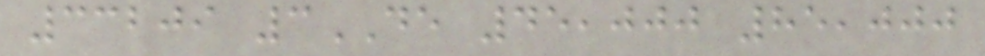33209 3DE 45,000 85,000
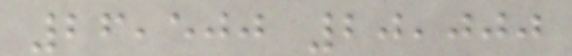26,500 20,000
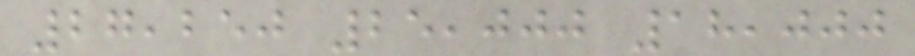27,250 25,000 18,000
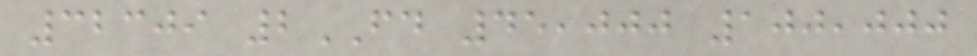32309 2FD 45,000 100,000
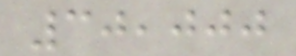30,000
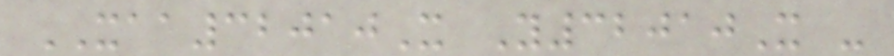XAA32010X Y32010X -
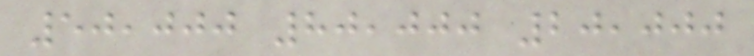50,000 80,000 20,000
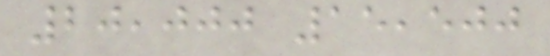20,000 15,500
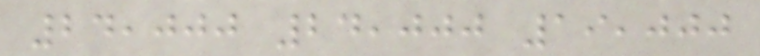24,000 24,000 19,000
